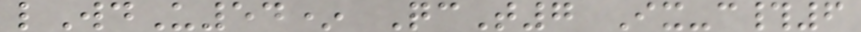lWdU54* QcT7 Ix-c#6
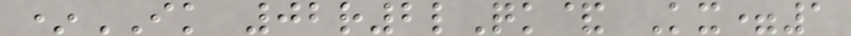*IK 02r2lQk& Kx=1
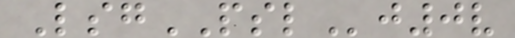LsgPSLj0v
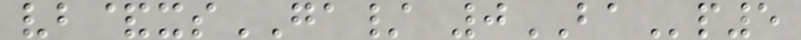vb&xsGA/ 0BAp5
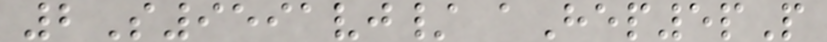2S9591vj/ aHep5pP
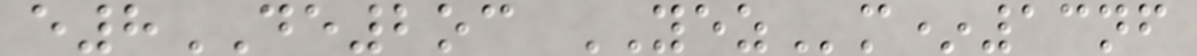e8DE2oc YEZm*13nf
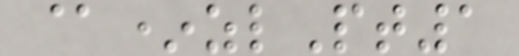@*zlPt1
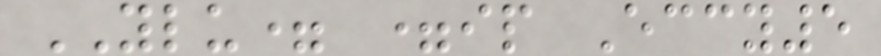YLU= =ip Eccy5
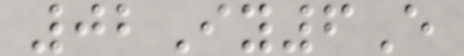02Iy6E
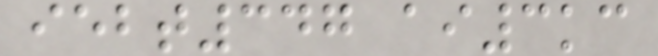iebt347 ai3kc
